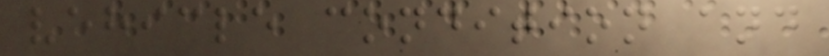vehicle condition and
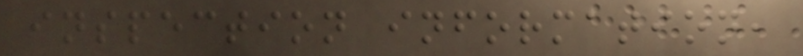inspection information,
